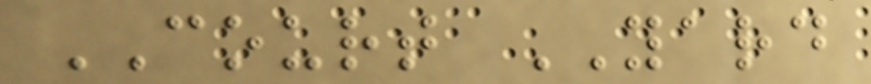COURT YARD
